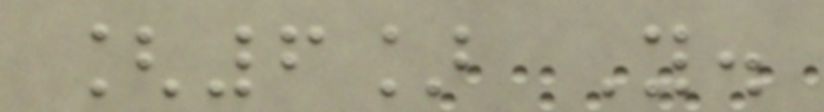[6] Y.
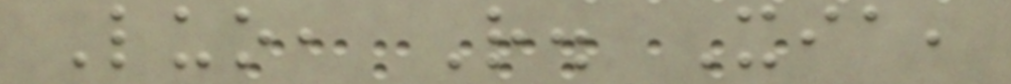Luo, R. Xia,
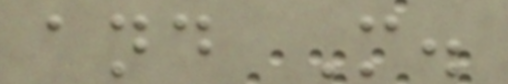and M.
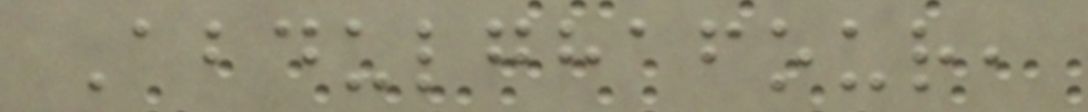Abdulghafour,
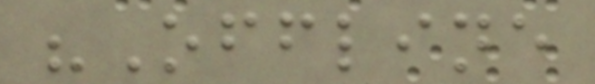"Offline
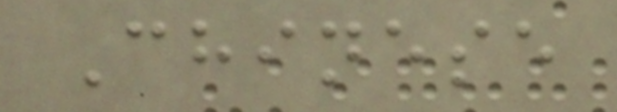Chinese
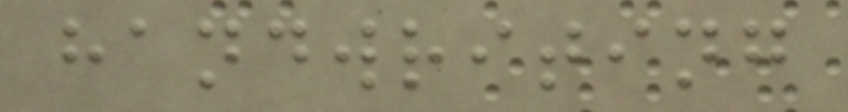handwriting
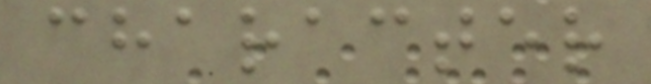character
